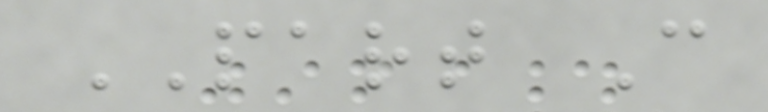PART C
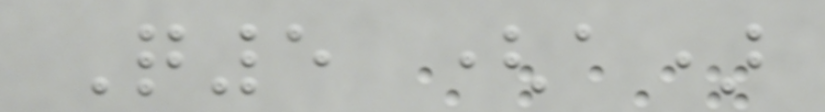Q5 (a)
